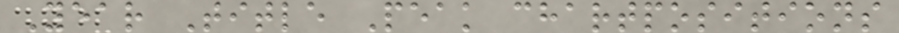Year Title Peak chartpositions
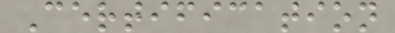Certification
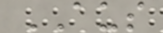AUS
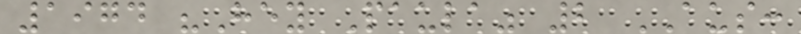1974 "Hey Paula" 2 AUS:
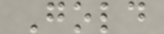Gold
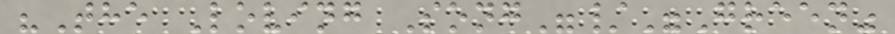"The Loving Song"/"Green"
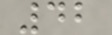42
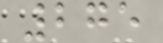275
